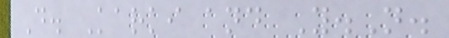D. Karki and Y.N.
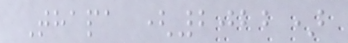Thapa (2022)
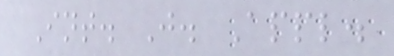Int. J. Appl.
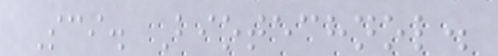Sci. Biotechnol.
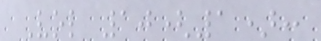Vol 10(1):
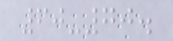60-70.
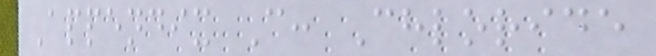Appendix C: Chloride
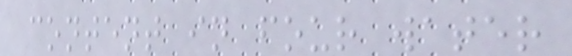content in four water
